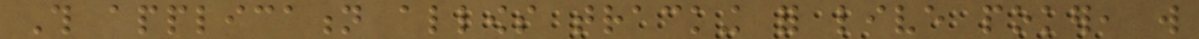This application allows tracking for live poker, will
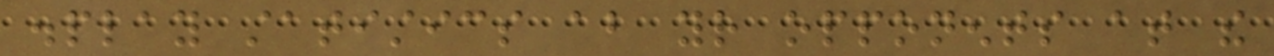display statistics about your opponents at the
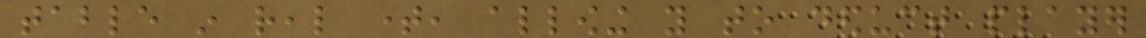table in real time, allowing you to deduct player
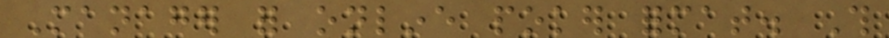Manager for online poker format. This
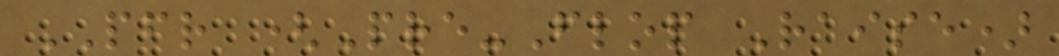PFR (Pre-Flop Raise)
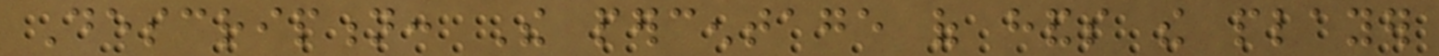Description: The percentage of hands the player
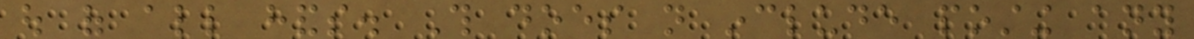out of all hands. This does not include posting any
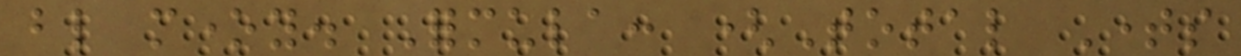blind money. Formula: (Total Times
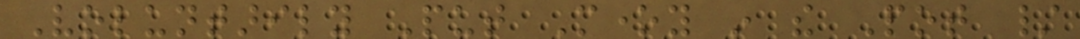Voluntarily Put Money in the Pot /
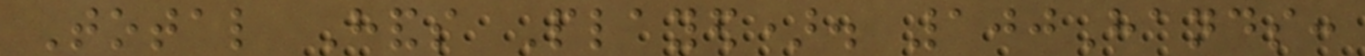Total Hands Played). 100Hands:
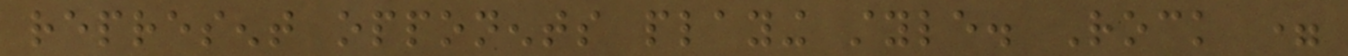represent opponents playing style. Rock =
